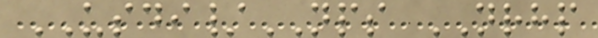USDI/NPS NRHP
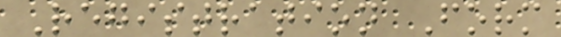Registration Form
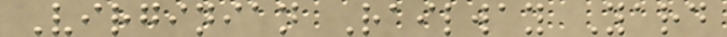Virginian Railway Yard
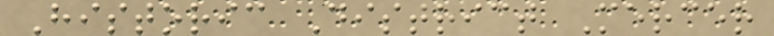Historic District Mercer
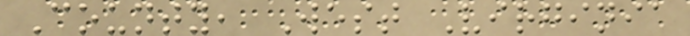County, West Virginia
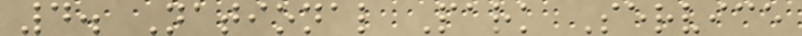4. National Park Service
